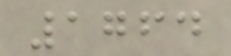1764
